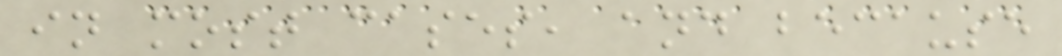in most cases, and because
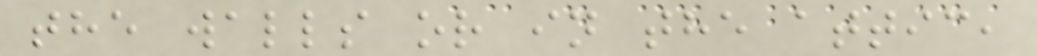the walls or in the attic,
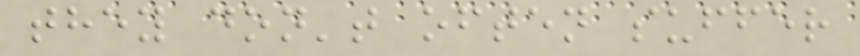they don't often suffer
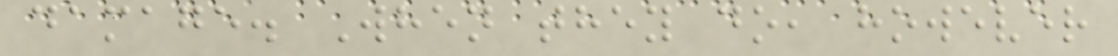damage. When they do, however
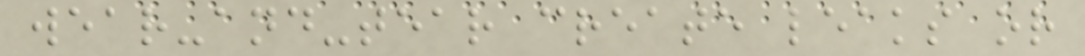wear-and-tear create leaks or
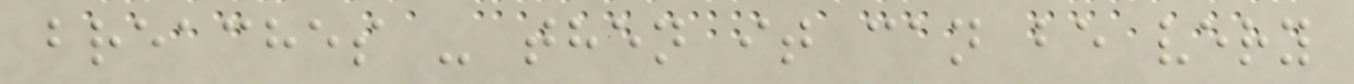breaches - then it can be very
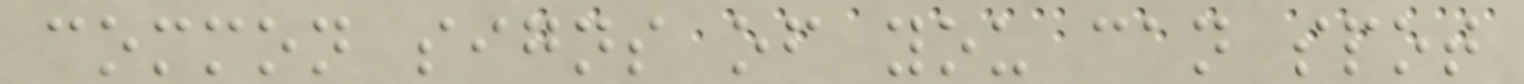common signs of you can spot
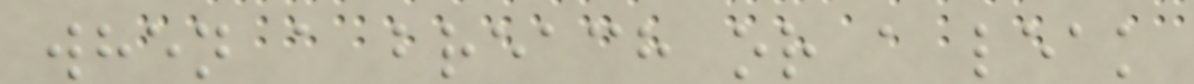when a breach or a leak
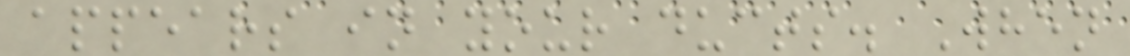appears in your ducts. When
